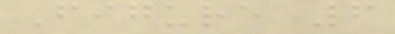Figure 6
